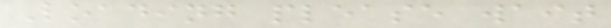Loading please wait
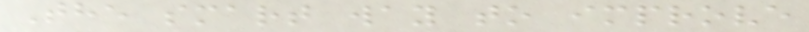The smart way to improve
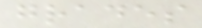grades
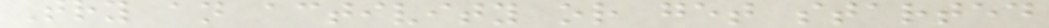Try an activity or get started
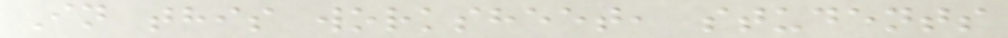In this worksheet, students
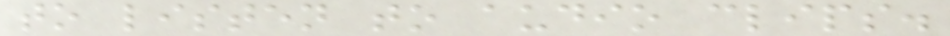to listen to audio clips.
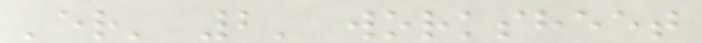'er' 2' worksheet
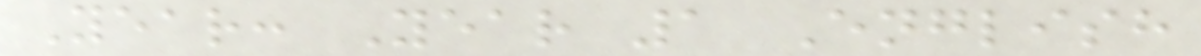Year: Year 1 English
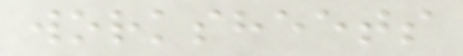worksheets
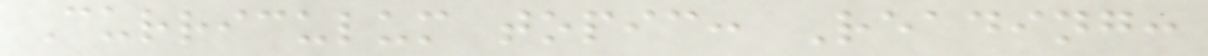Curriculum topic: Reading:
